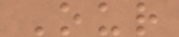Our
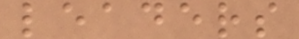leaders
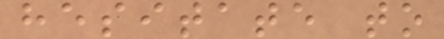hesitate to
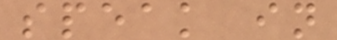speak in
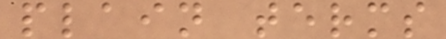plain terms
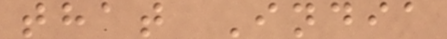that India
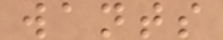wants
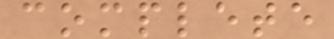complete
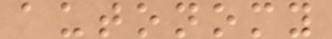autonomy
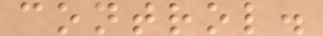control.
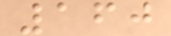160
